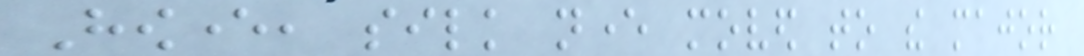However, silk never moved to the major
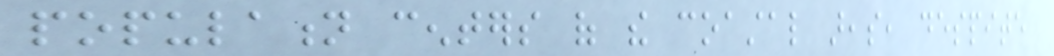population centers of the coastal areas, despite
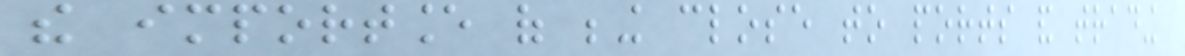the importance of being close to ports and trading
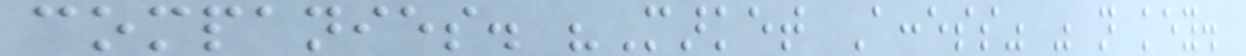companies. "Market Access" was not key.
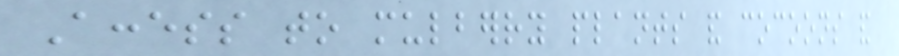Access to mulberry plants and cocoons and
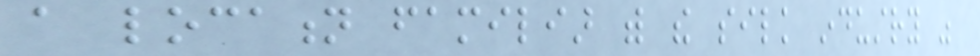a location familiar with the silk industry was
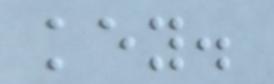key.
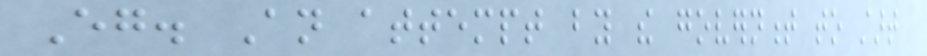Eg. An attempt by the government to start
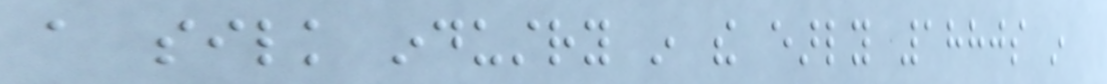a silk industry in the early 1880s in
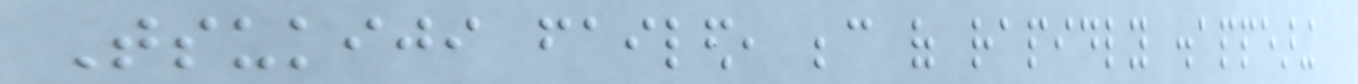Tsukiji failed, because of rapidly disappearing
